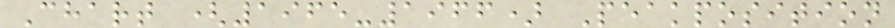Chart (1965-1966) Peakposition
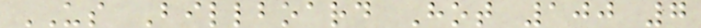US Billboard Hot 100 7
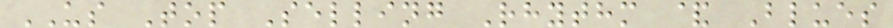US Top Selling Rhythm & Blues
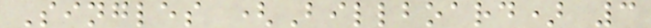Singles (Billboard) 3
